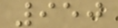950
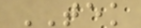TEK
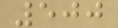500
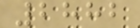2882
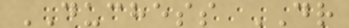DUCHESS DR
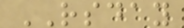RSDAY
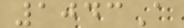1043A
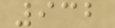932
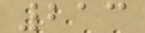213
